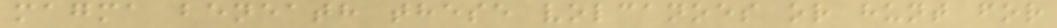magma beneath these volcanoes or hunt for
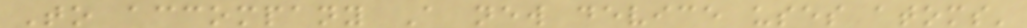To accompany A new device uses atoms'
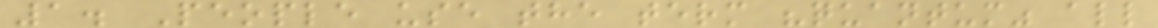1. People use the term "quantum" all
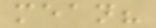mean?
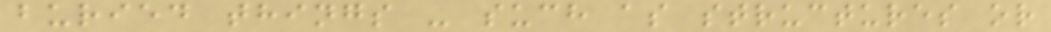buried things - such as structures or
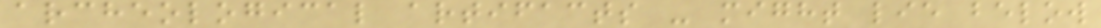archeological artifacts - might lie below
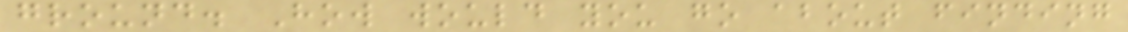ground. How would you go about finding
